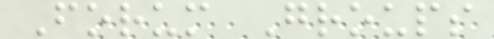Forum Groups
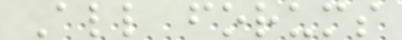All forums
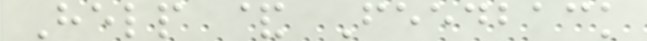Help & Feedback
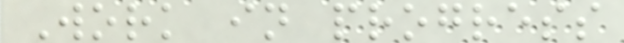Work in progress
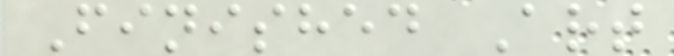Finished Art
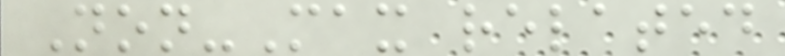Non-Max related
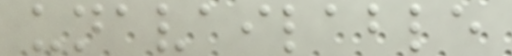unavailable
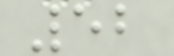52
